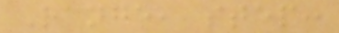Range, step:
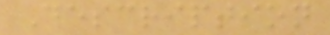Description
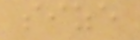size
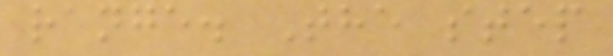range. The step
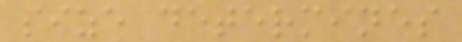size determines
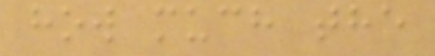how much the
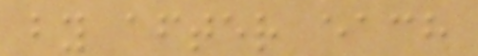by after each
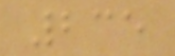235
